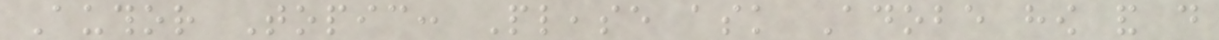Author Topic: Please ask Adobe how and do
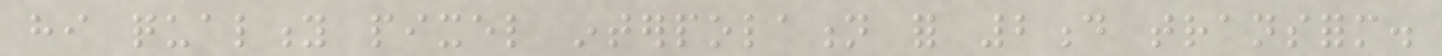hi quality pixel interpolation for 2d transform.
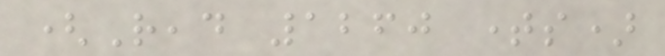(Read 1260 times)
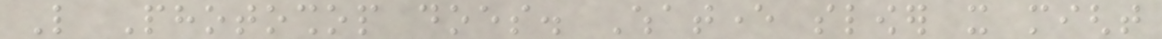Like Photoshop does. Whatever slower it might
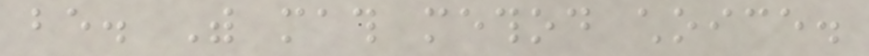be. With math method choice.
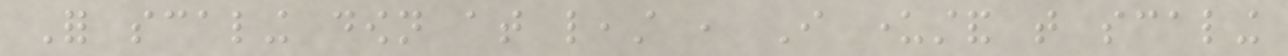For scaling down at least , I understand that scaling
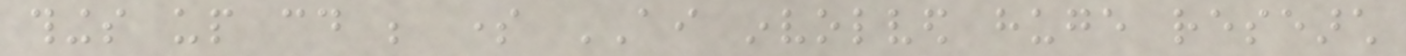things up could be some AI involved huge research
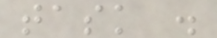task .
